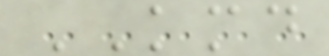KMD
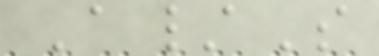A/S
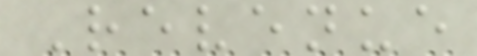Revenue
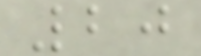20
